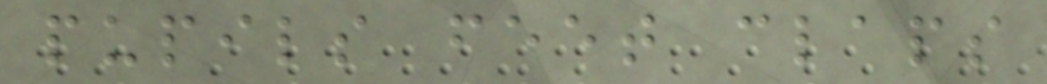pupils feet claps
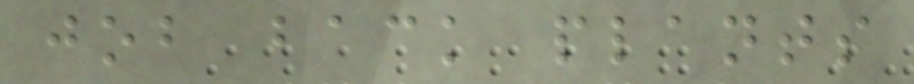job back plants
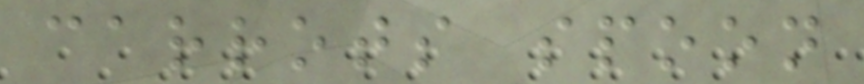carrots spoon
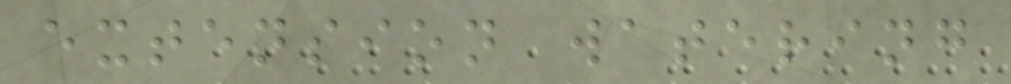extension watering
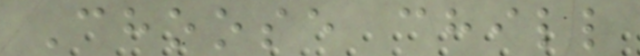Choose chill
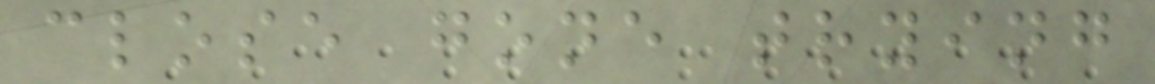close gone trying
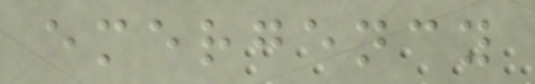emergency
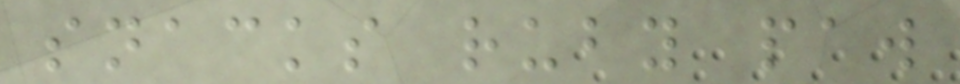snacks ruby paw
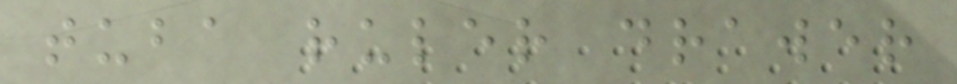tuba ruler drawer
